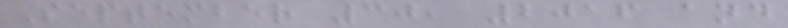September 30, 2016 and
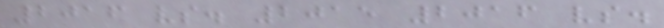2016 vs. 2015 2016 vs.
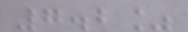7.2%
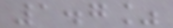1.7%
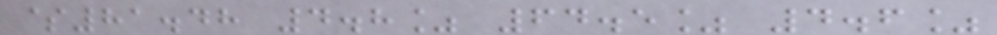$81.48 4.8% 64.5% 4.6%
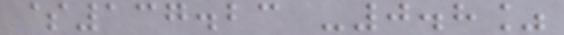$137.23 -0.8%
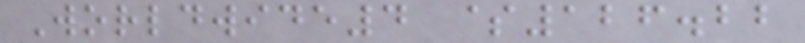Worldwide4 $126.22
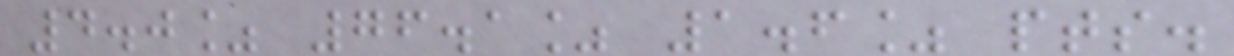4.0% 76.1% 1.6% pts.
